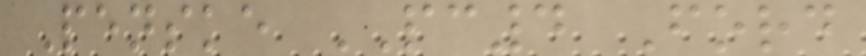Penske PC4 Ford
